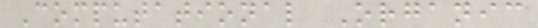Computational Organic
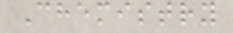Chemistry
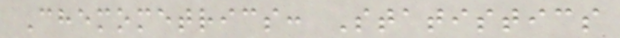Chemometrics: Statistics
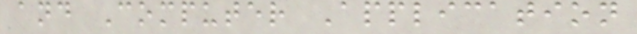and Computer Application
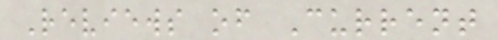Reviews of Current
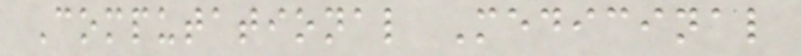Computational Medicinal
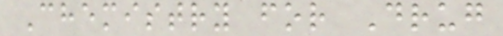Chemistry for Drug
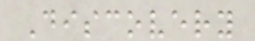Discovery
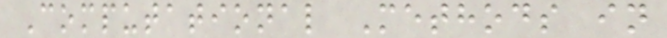Computational Methods in
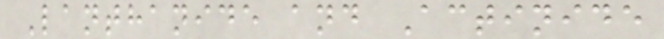Lanthanide and Actinide
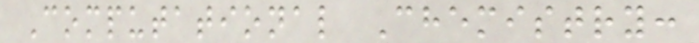Computational Chemistry:
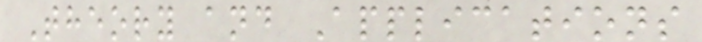Theory and Applications
